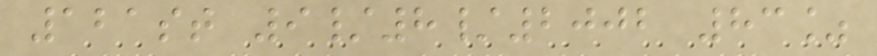121st 9/8/2002 83%
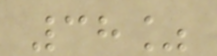38%
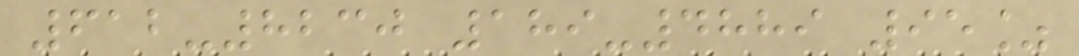612-8230 189-4889 95%
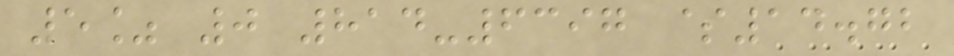5% 0 814-6397 $14.72
